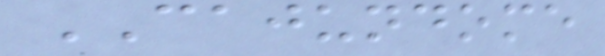CAJUNDOME
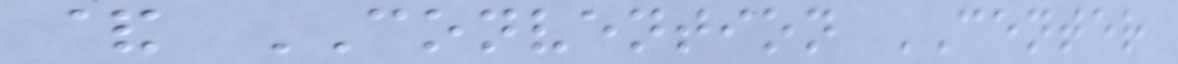& CONVENTION CENTER
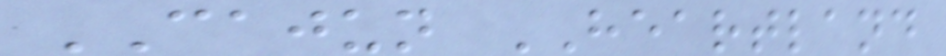CAJUN HEARTLAND
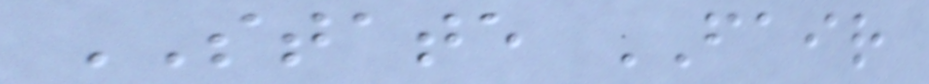STATE FAIR
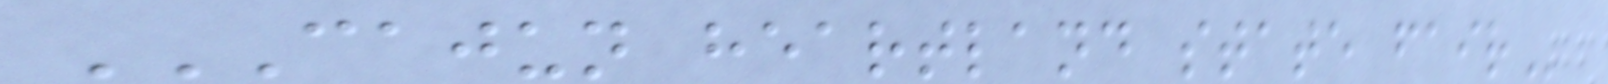CAJUN HEARTLAND STATE FAIR
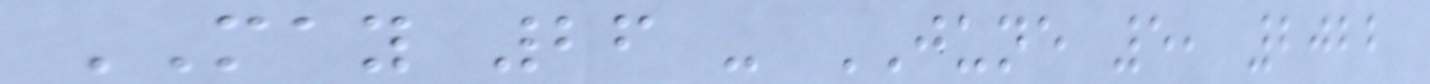MAY 26 - JUNE 5, 2022
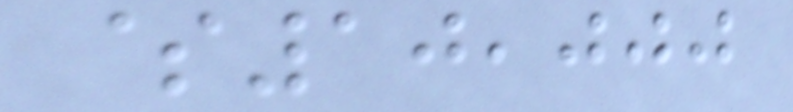$10,000
